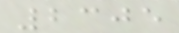2305
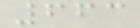663
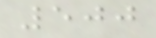500
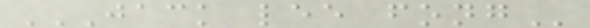JACK LEE FONG
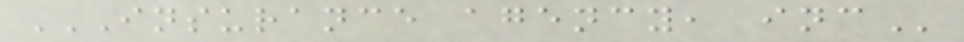INSURANCE AGENCY, INC
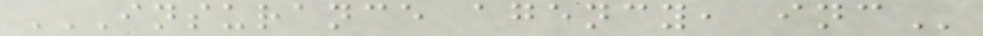INSURANCE AGENCY, INC
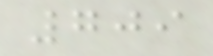709
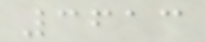3613
